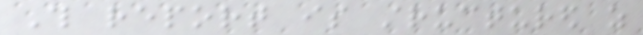This report is structured as
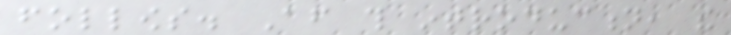follows. After this introduction, the
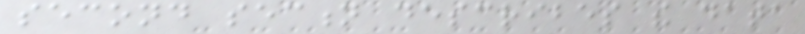second section describes the data
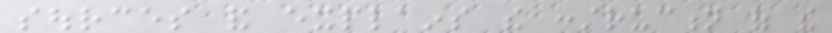sources and explains the construction of the
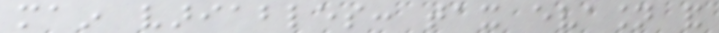main variables: tax evasion and
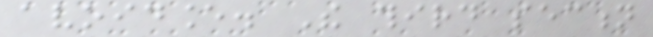avoidance. The third section
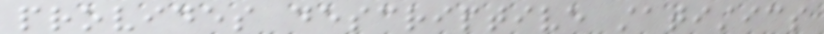provides descriptive statistics
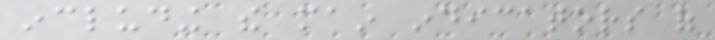including the main indicators of
